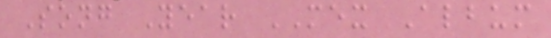Song Year MEX Album
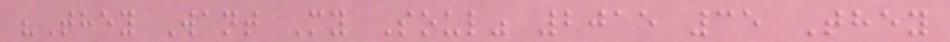"They Want My Soul" 2015 35 They
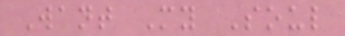Want My Soul
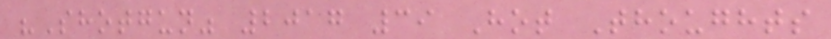"Shotgun" 2017 39 Hot Thoughts
